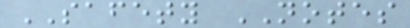SAFETY NOTES
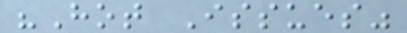"Hot Issues"
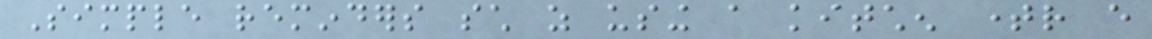Simple reminders such as using a kitchen timer every
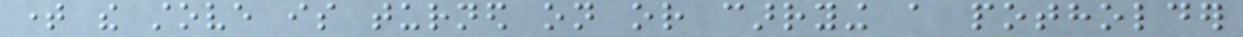time the stove is turned on or carrying a potholder
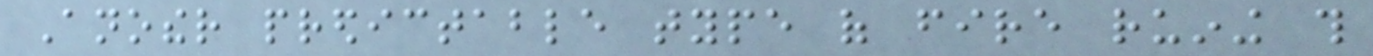Another predictable type of fire ruining this
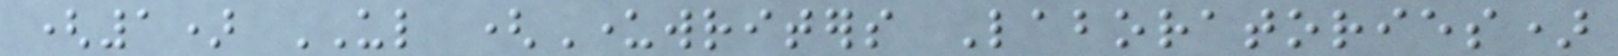(1) UL (Underwriters Laboratories)
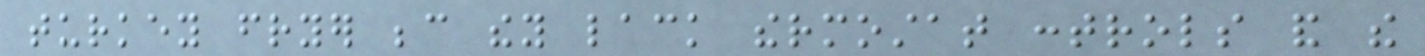turkey fryer because they lack thermostat controls and the
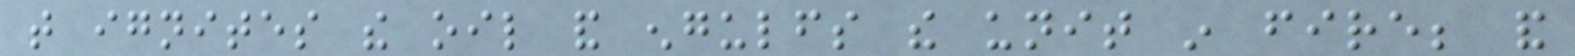that ignites the oil and engulfs the unit in fire; and
